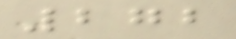272
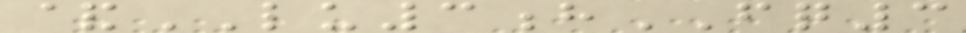&LU3hFQ3
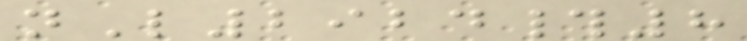nL2924#8
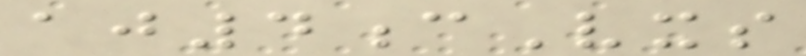aj4cVxs
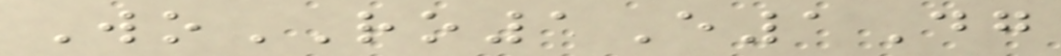WoRO1E1Dg
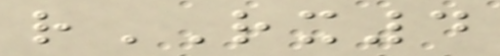rRX4
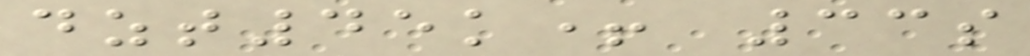dzt45k+ 33s
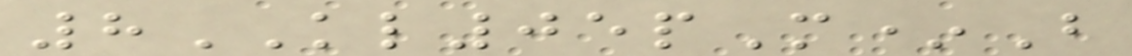8KL05pM*B
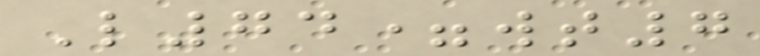L74=wt7
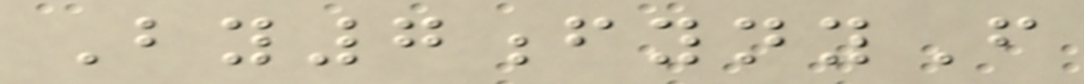By7fynyF
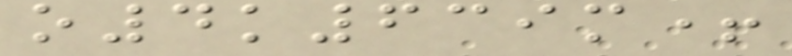o4k639m+
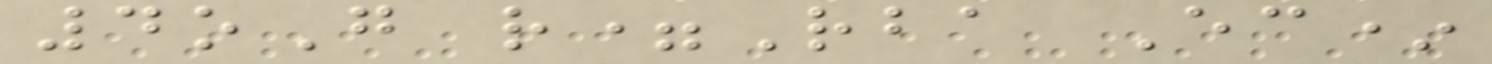4oG r=Rba Ec*
